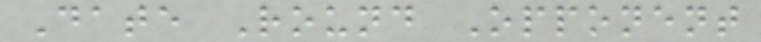Date Round Opponent
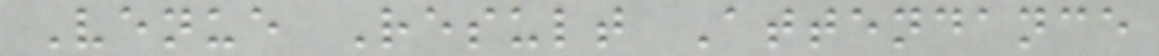Venue Result Attendance
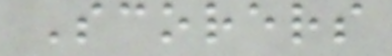Scorers
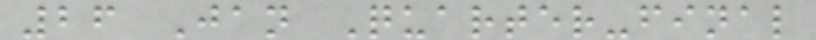26 Jan Quarter-final
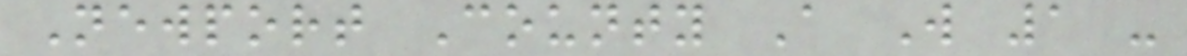Newport County A W 1 -
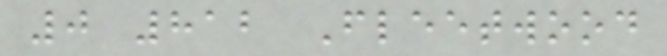0 812 Fleetwood
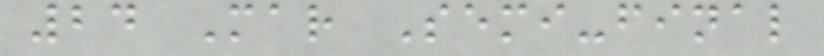24 Mar Semi-final
